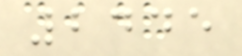2445
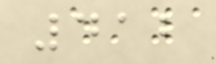412
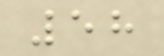58
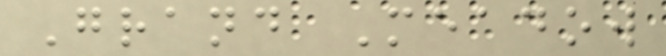Grand Meadow
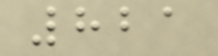821
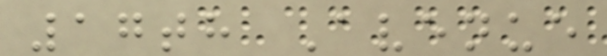17th Avenue
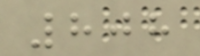808
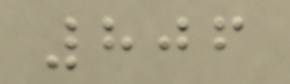806
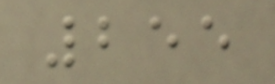255
